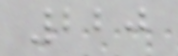220
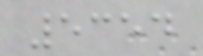5354
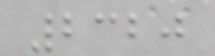2320
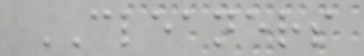CLEANERS
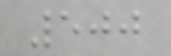500
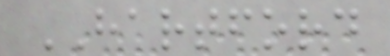HARTFORD
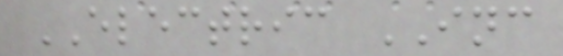ELECTRIC INC
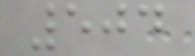504
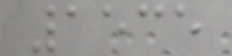1535
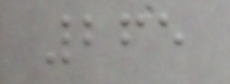265
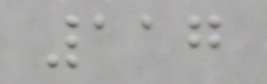117
